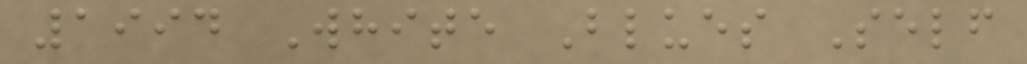1994 White Blues Self
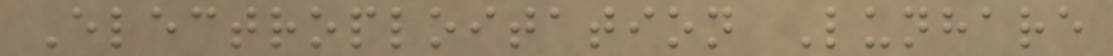Electroploitation Lunhare
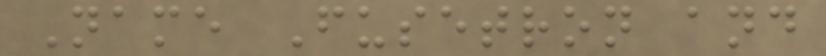Name Fusetron and
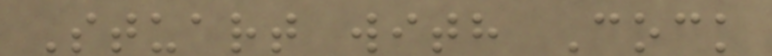Stuart with Cock
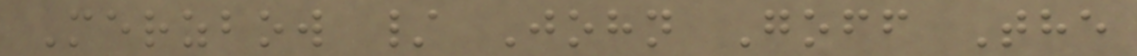Merzbow / John Goff The
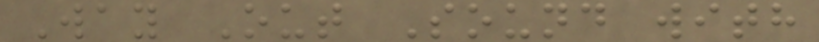Way Out Sound with
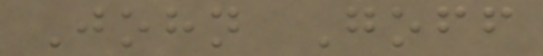John Goff
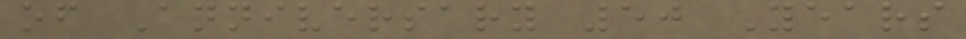of Anniversary 50 Years
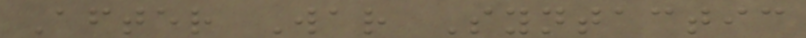After War Syntactic
